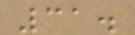31.
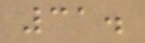31.
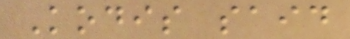Kodis said
